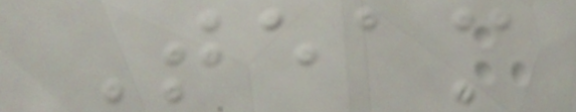Team
